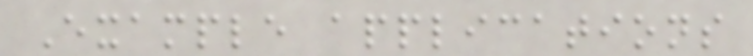Example applications
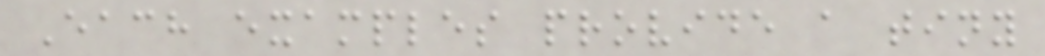Each examples provide a tiny
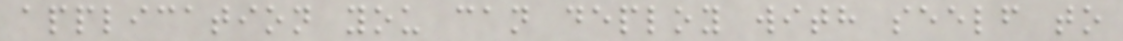application you can deploy with seelf to
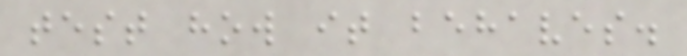test how it behaves.
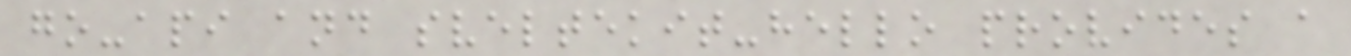go-api and sveltekit-hello provides a
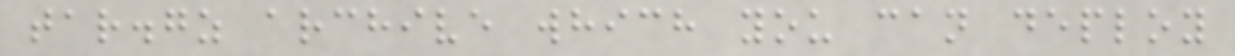tar.gz archive which you can deploy
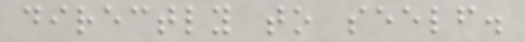directly to seelf.
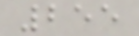255
